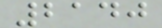2140
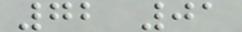72 01
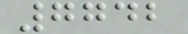7742
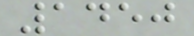1450
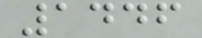1446
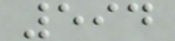594
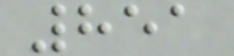851
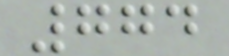774
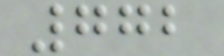772
